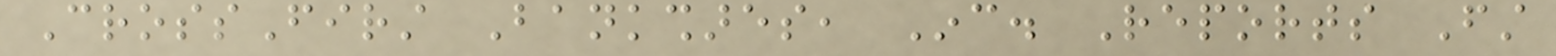CrossFirst Bankshares, Inc. Reports First
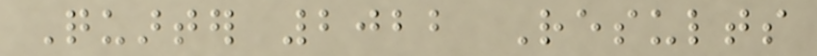Quarter 2022 Results
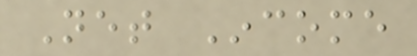Net Income
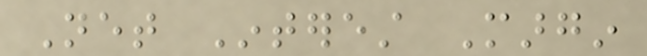Net Interest Margin
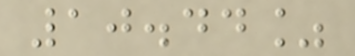10.44%
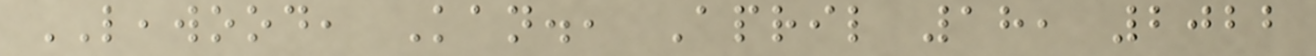LEAWOOD, Kan., April 18, 2022
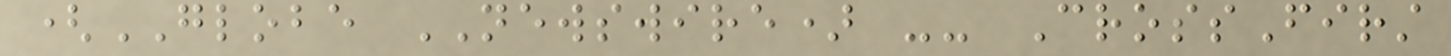(GLOBE NEWSWIRE) -- CrossFirst
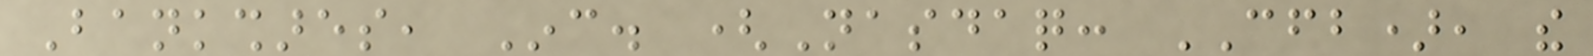Bankshares, Inc. (Nasdaq: CFB), the
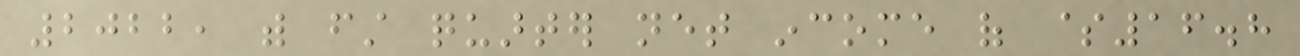2022, with first quarter net income of $16.8
